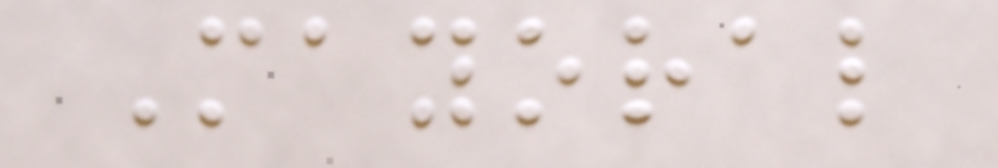Mayoral
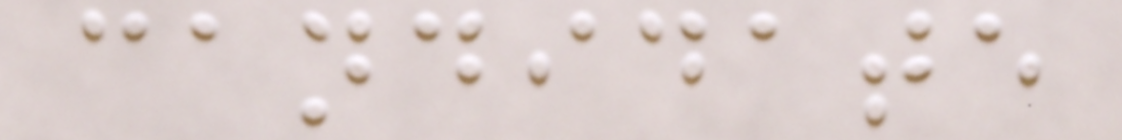candidate
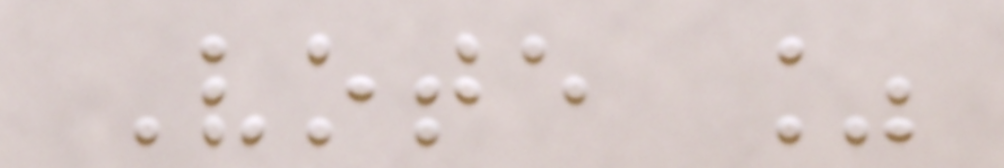Vote %
